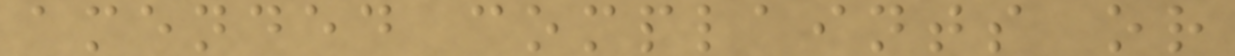amended complaints or
